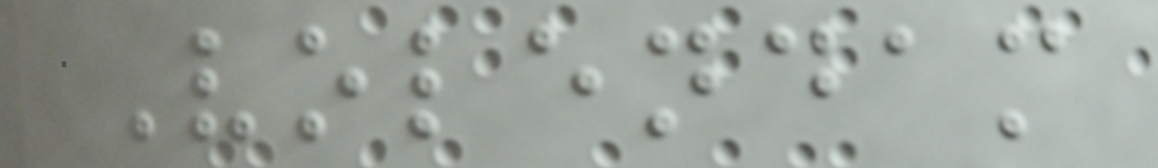Volendam
